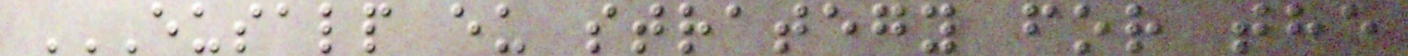EUSALP EU STRATEGY FOR THE
